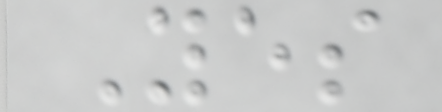Yes
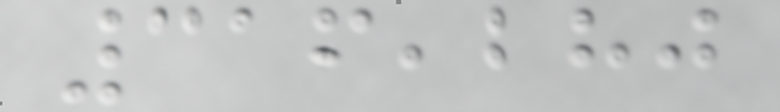316,280
